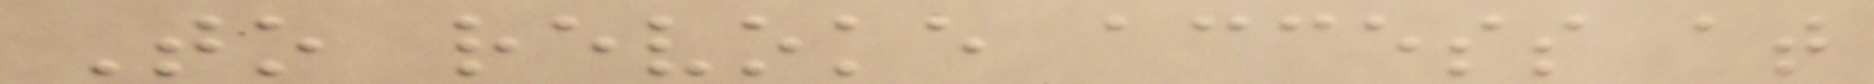To revoke access at
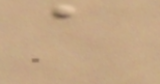a
